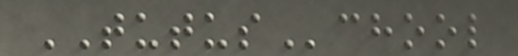TUTUSchool
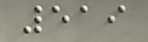519
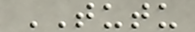TUTU
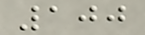100
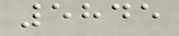5845
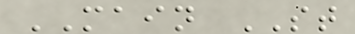MAIN ST
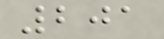201
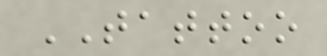TATTOO
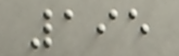195
